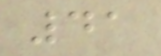41
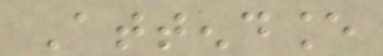Attendance
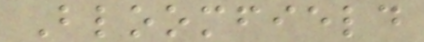Bloomfield
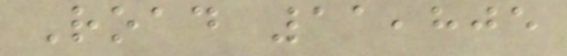Road 11,805
